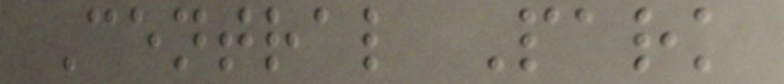Central Park
